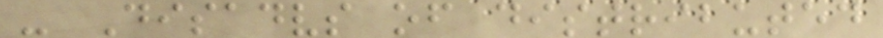- Disadvs of distributed
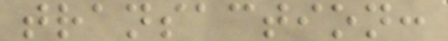transaction:
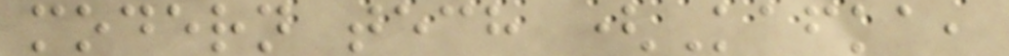modern tech (Kafka,
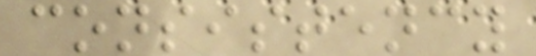consistency
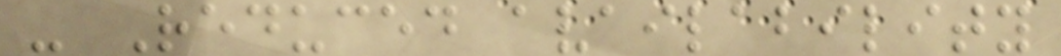- Reduced availability
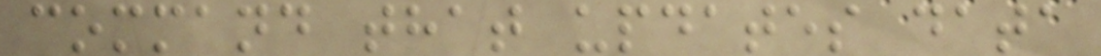command that updates data
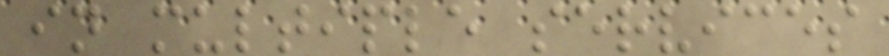in multiple services
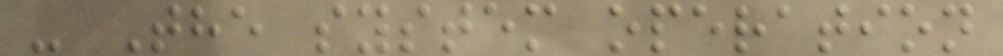- The system operation
